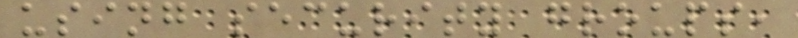using security groups,
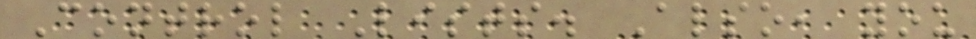Control Lists. Also, you
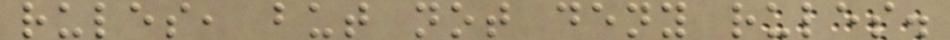rules, but not deny rules.
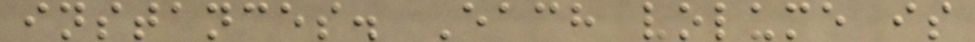instances. Each volume is
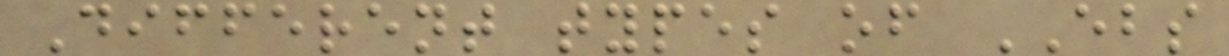Different types of EBS
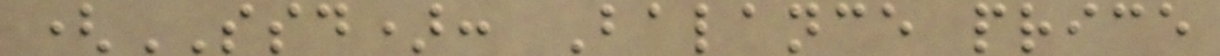(SSD): Balance price
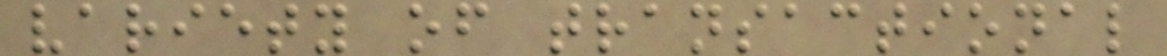variety of transactional
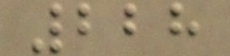228
